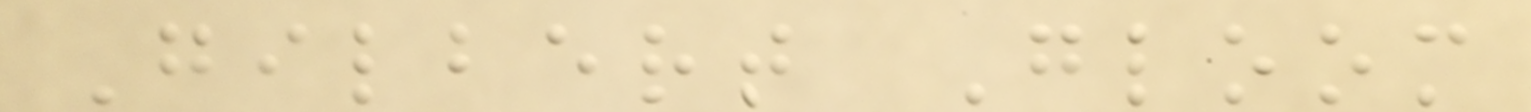Gilbert Gloom
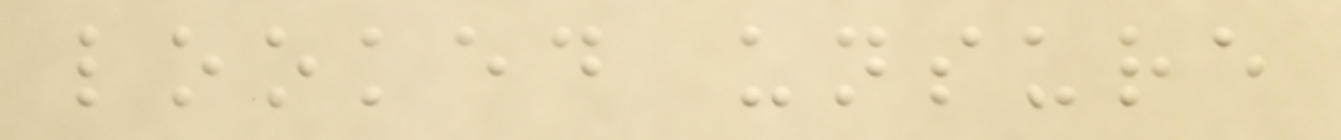looked unsure
